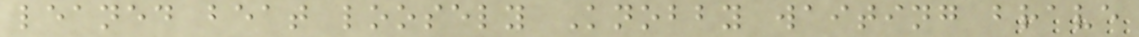leaned beat loosely Knobby waiting brave
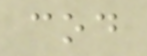cod
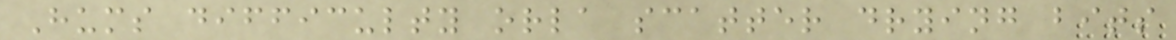Hums difficulty orla scatter drying bits
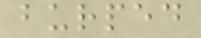burped
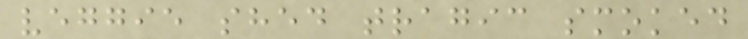veggie shed tragic smoked
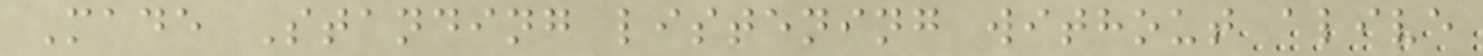Made Standing listening without alive
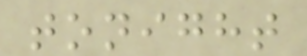tonight
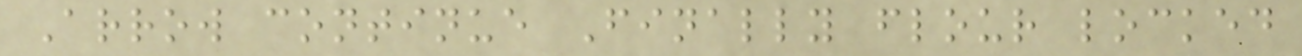Arrow continue Finally flour locked
